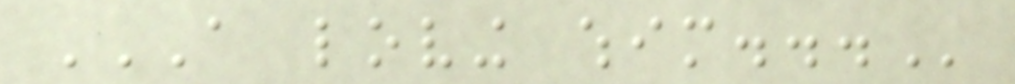A LOVING WHIM...
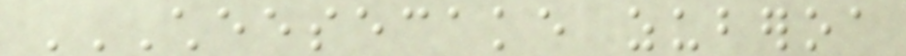CHEESECAKE ZUBEROA
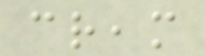cream
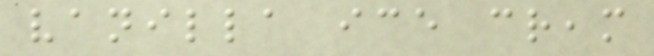vanilla ice cream
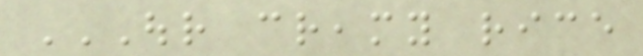OUR CREAMY RICE
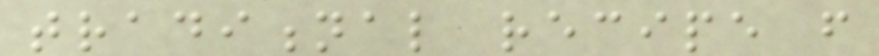traditional recipe from
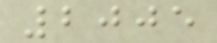2005
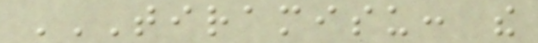TIRAMISU: THE
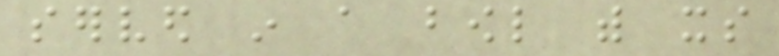served in a bowl with its
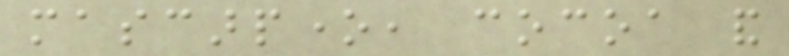mascarpone, cocoa and
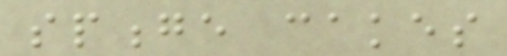sponge cakes
